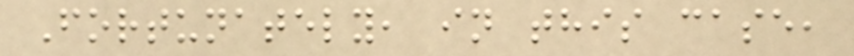Fortunately, in this case,
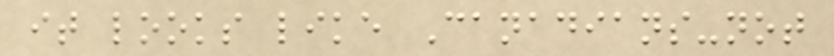it looks like Canadians-not
